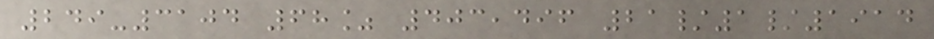249-3104 68% 403,496 21/1/1914
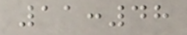11:48
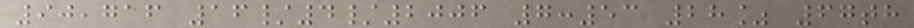90,716 16/4/2006 7:53 28% 67th
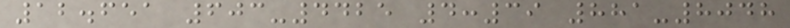12.651 603-4425 4:39 881-8048
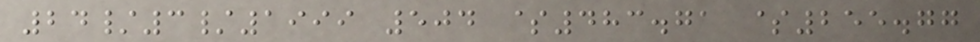24/3/1999 504 $483.71 $255.77
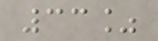33%
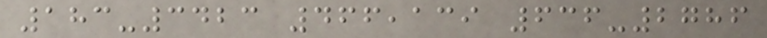183-3423 466,139 636-2786
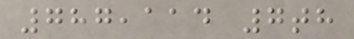787,114 7th
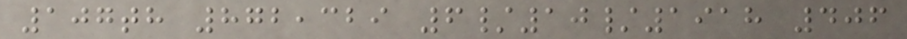107th 872,329 6/10/1918 406
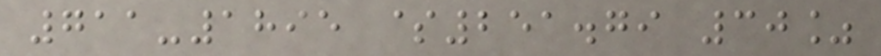711-1895 $251.79 30%
